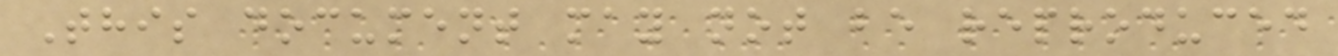This document may not be reproduced
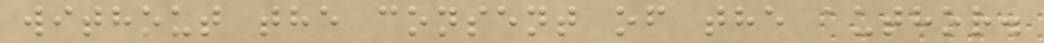without the consent of the author.
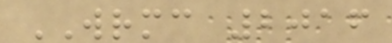WRMC 2016
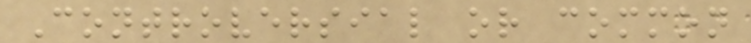Controversial or common
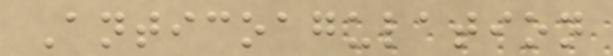Anticoagulation
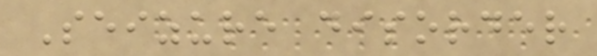Seizure disorder
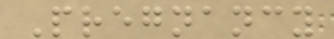Pregnancy
